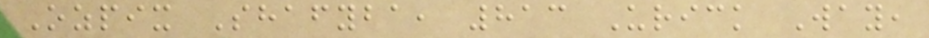Ozpix Shafyba, 813 Urick Way,
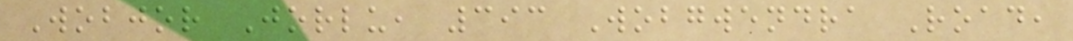Wobjor Jorlu, 393 Wobgwendra Road,
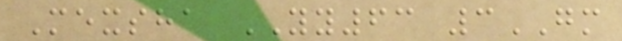Mexsha YY63 3GM
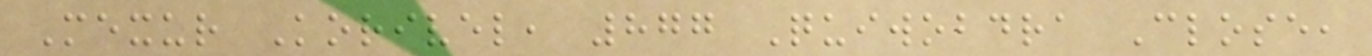Mexur Korivel, 877 Quiwobdra Close,
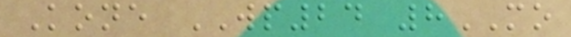Kone WP24 8MO
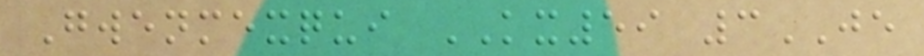Gwenmexqui KX59 3JE
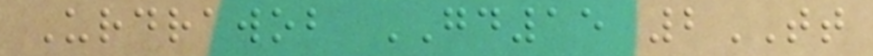Urdrawob GD15 2TT
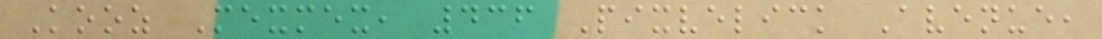Kooz Mexmex, 436 Pixvelick Avenue,
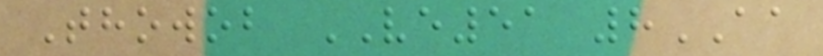Thowob VE51 8AA
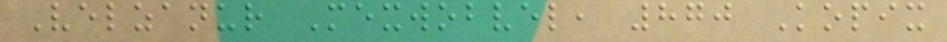Velzanur Mexwobvel, 870 Kopix
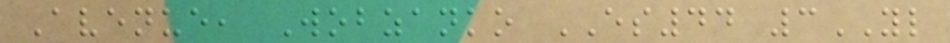Avenue, Wobzanko ES44 3YL
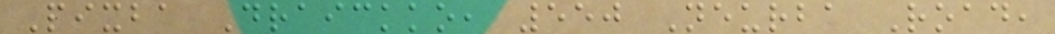Pixba Draickko, 550 Neurba Road,
